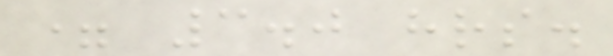= 3.0 hrs.
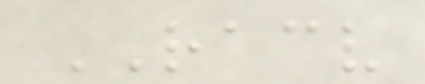RACV
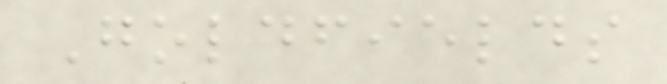Goldfields
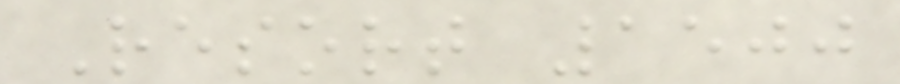Resort 1500
